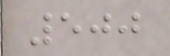500
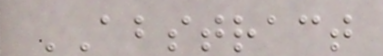ABSTRACT
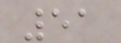51
